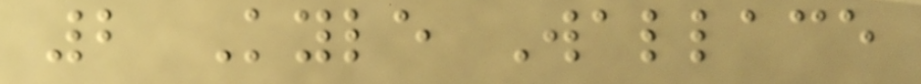2 Kyle Wallace
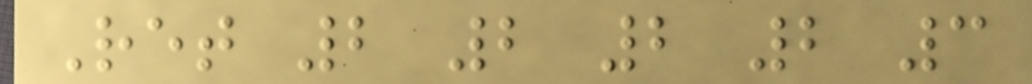Ret 2 2 2 2 3
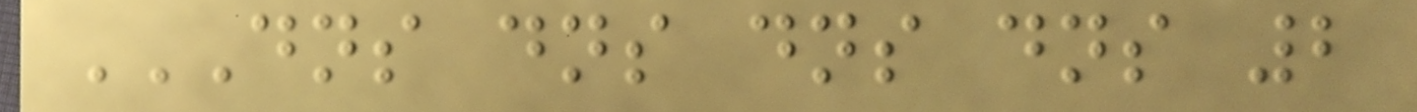DNS DNS DNS DNS 2
